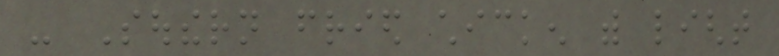- Southern fried chicken with light
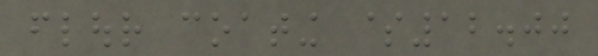flour coating $12.00
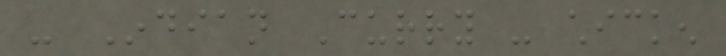- Indian Curry - chicken
